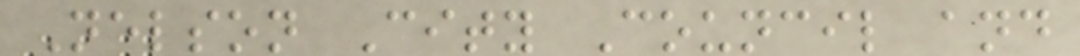Nelson City Council and
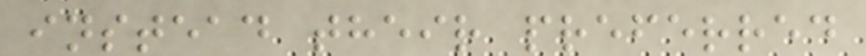instead their preferred
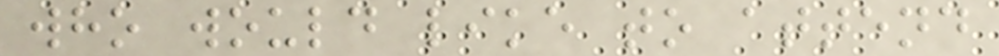who would like to attend
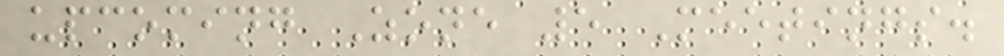upcoming Zone 5 Meetings.
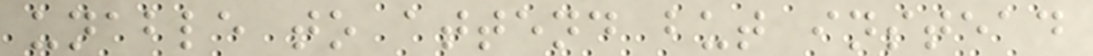unable to attend but instead
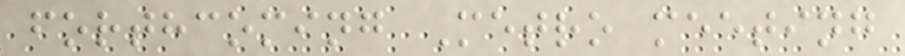forthcoming Metro meeting
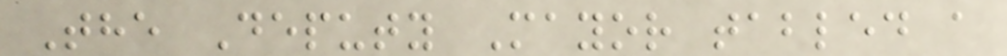The Deputy Mayor tabled a
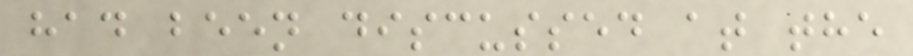had been discussed at the
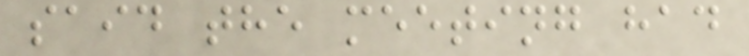said the meeting had
